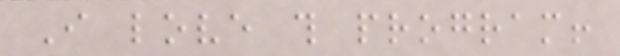I love this program!
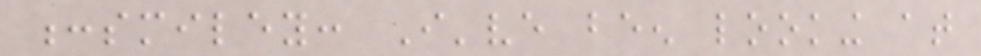:smiley: I've been looking at
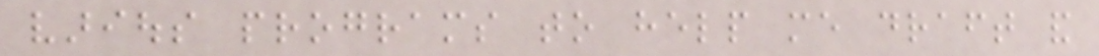various programs to help me draft and
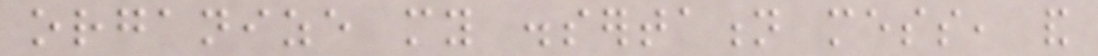organize my dissertation mess, and
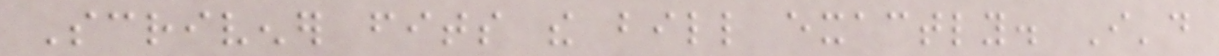Scrivener fits the bill exactly. I'd
